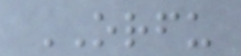ORFU
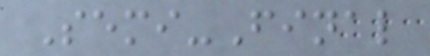Semi-Final
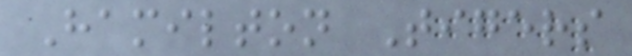Hamilton Tigers
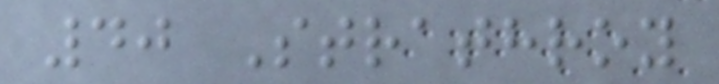40 Strathroy
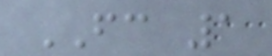FC 1
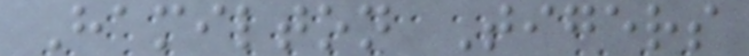Hamilton Tigers
